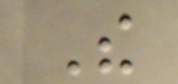The
